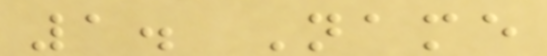1. Name
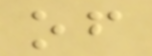of
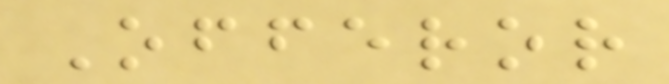Offeror
